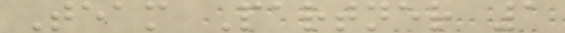Team Partner 1
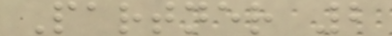Partner 2
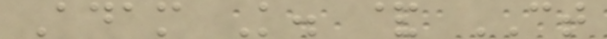Adam K. & CT
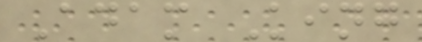Adam King
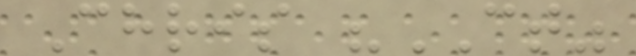Chris "CT"
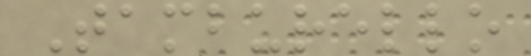Tamburello
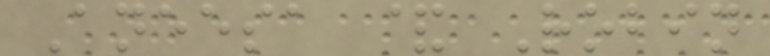Aneesa & Robin
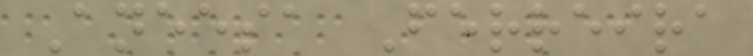Aneesa Ferreira
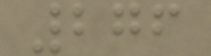276
